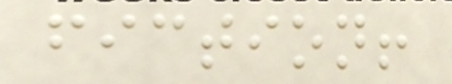fiction!
